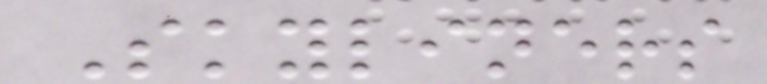Skyliners
